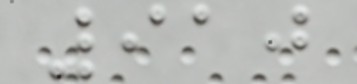910
